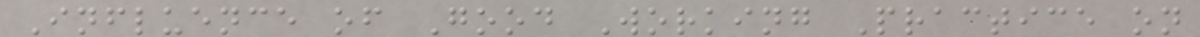Influence of Good Working Practice on
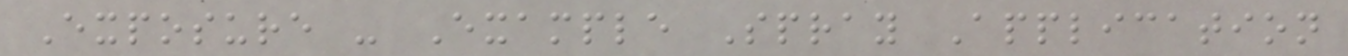Exposure - Example Spray Application
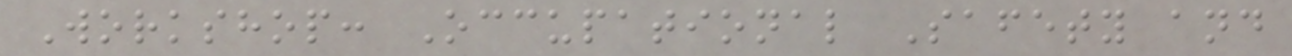Workshop: Occupational Safety and
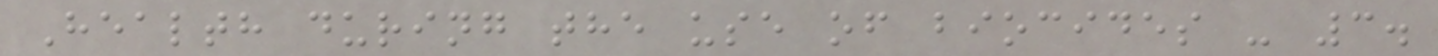Health during the use of biocides - 3.
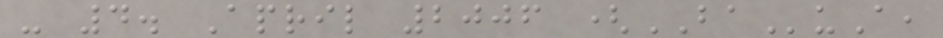- 4. April 2006 (BAuA,
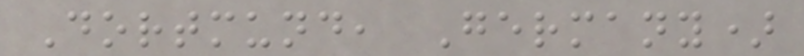Dortmund, Germany)
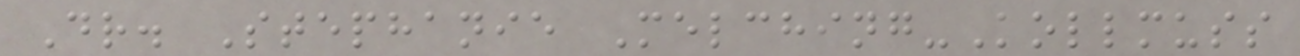Dr. Stephanie Melching-Kollmuss
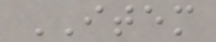ITEM
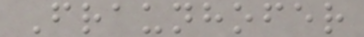Fraunhofer
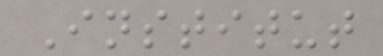Institut
